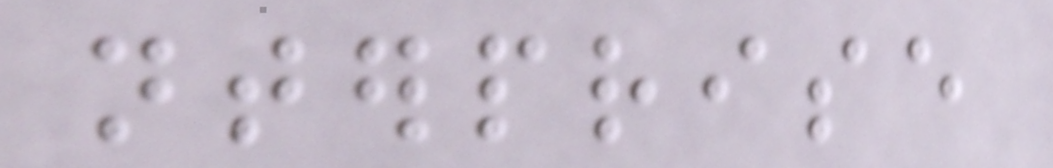nterprise
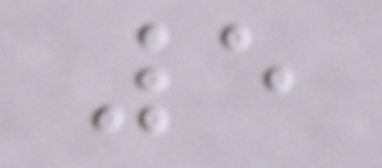5
